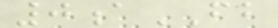0aFB
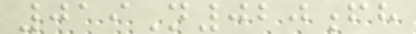019N020fh
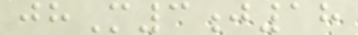jhM3j18
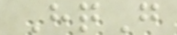HqG
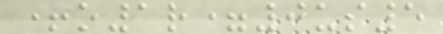+o1r=0us5
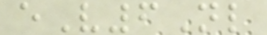eV6Nl
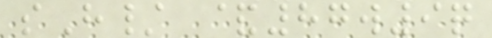sH/ &87w9q
